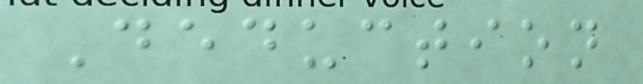Deduction
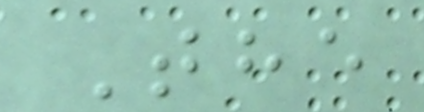The
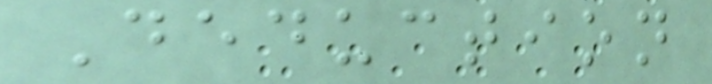Deduction
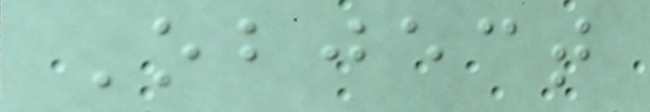Object
